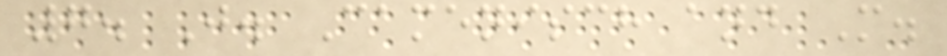7. J. Camenisch and M.
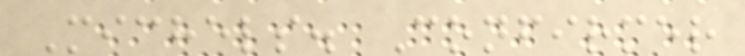Michels. Confirmer
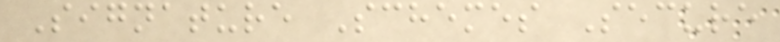Signature Schemes Secure
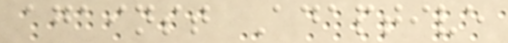against Adaptive
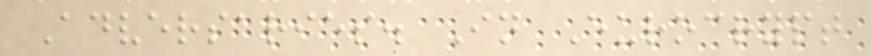Adversaries. In Eurocrypt
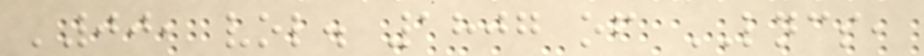'00, vol. 1807 of LNCS,
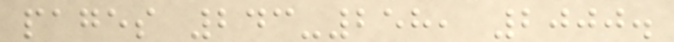pages 243-258, 2000.
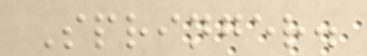Springer.
